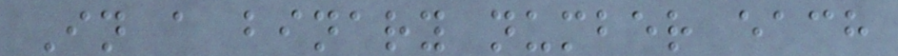In a binary number each
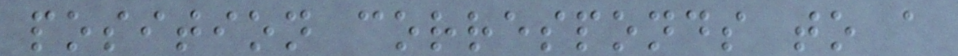position corresponds to a
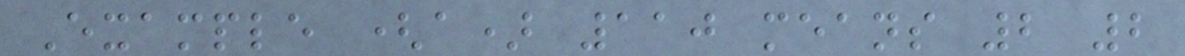Example (a) 110 means 2 2
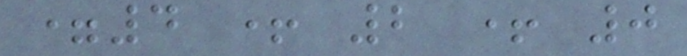=4 + 2 + 0
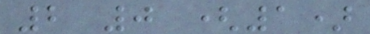2 0 (1)
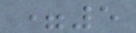=5
